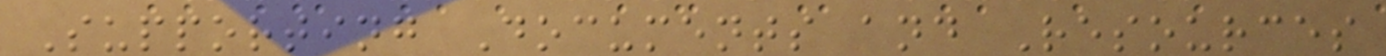Supporting Documents and Resources
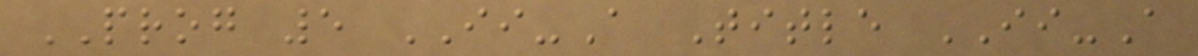PROG 5 II-A Title II-A
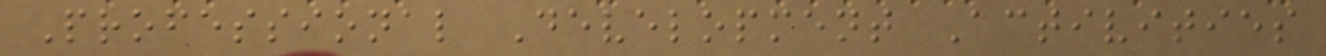Professional Development Activities
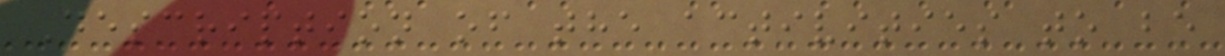Description of the activities to be
